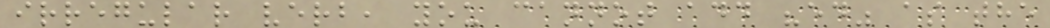irregular verb, you cannot add "ed" as the
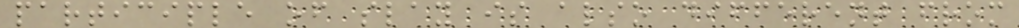participle of slay is also different from
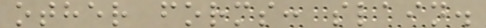other forms: slain.
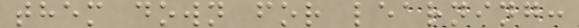them down for learning:
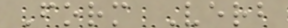Form Verb
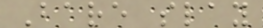Bare slay
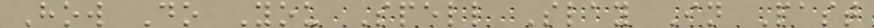How Do You Spell Slay In Past
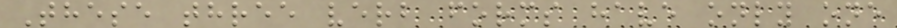These three verb forms have only one
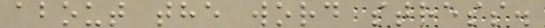about the word stress.
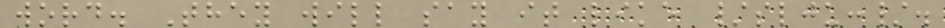word. They will say it like /slju:/.
